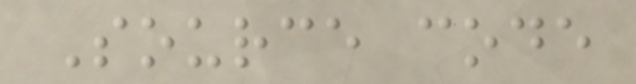Source code
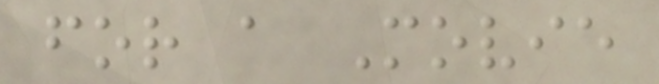for a Movie
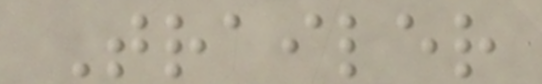Trailer
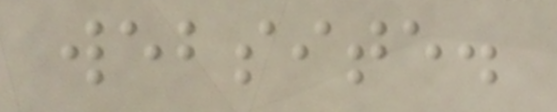website.
